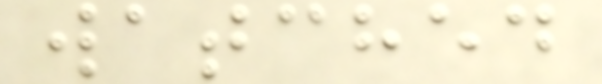watched
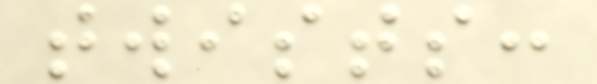twists:
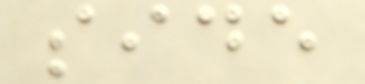side
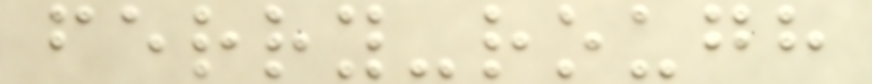ferry-rough
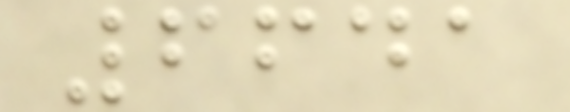6641
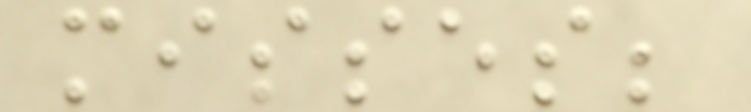misses;
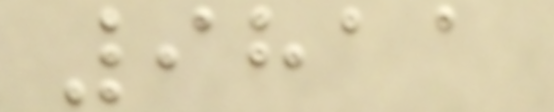9811
